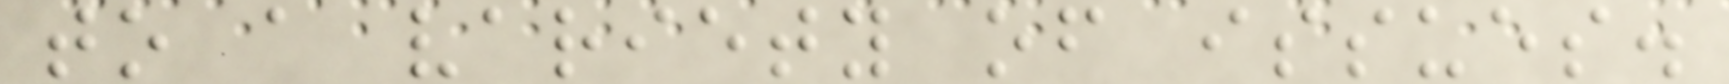to a variety of issues.
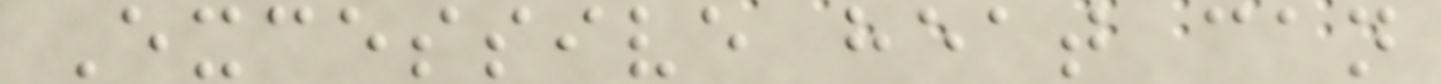Excessive heat can
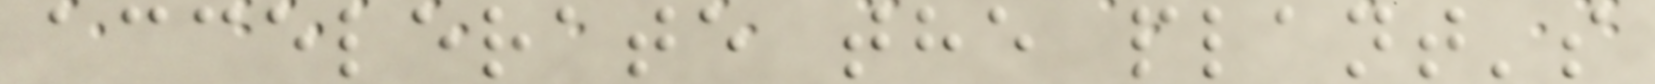accelerate the plant's
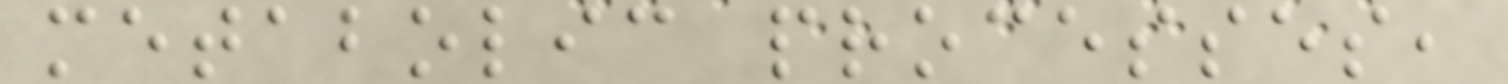metabolic processes,
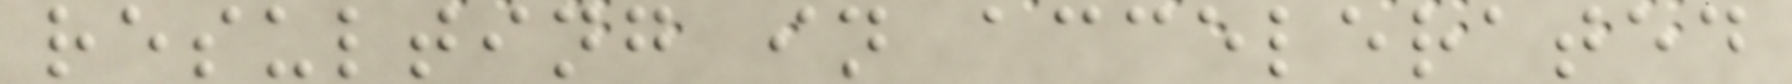resulting in accelerated
